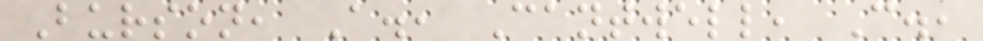Burson, A., Cantwell, C.,
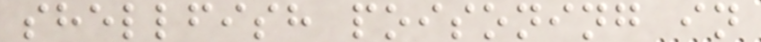shellfish poisoning in
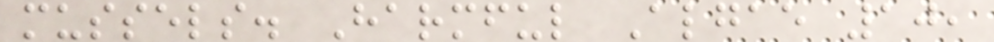mussels. Harmful Algae 10,
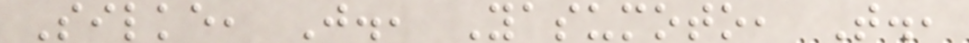Silke, J., Yasumoto, T.,
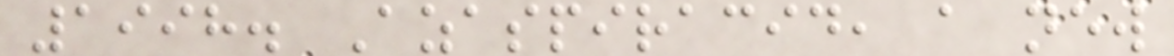1998. Azaspiracid, a new
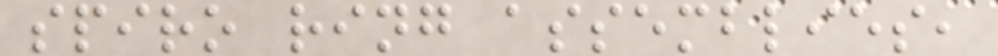spiro ring assemblies,
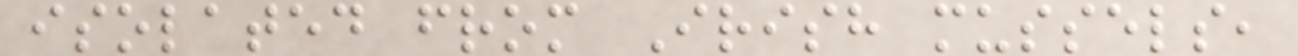isolated from Irish mussels,
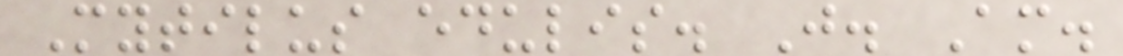Mytilus edulis. J. Am.
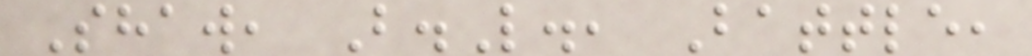Shaw, B.L., Battle,
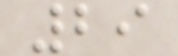29
